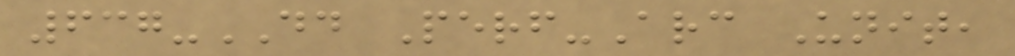637-DD Perf-Arc Unit,
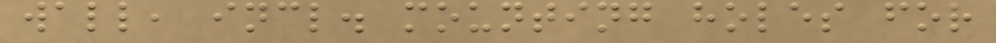wall, incl. mounting holes for
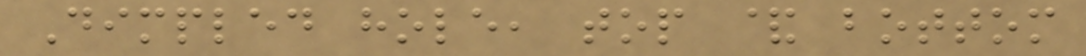Dimpled hole, top & bottom
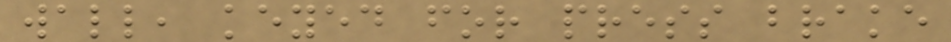wall, keyed for press brake
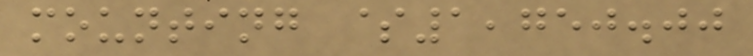mounting $1,750.00
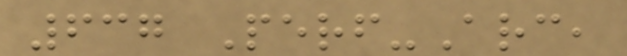637 Perf-Arc,
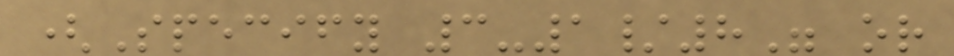(Specify 3-1/8" or
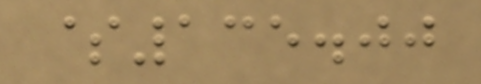$135.00
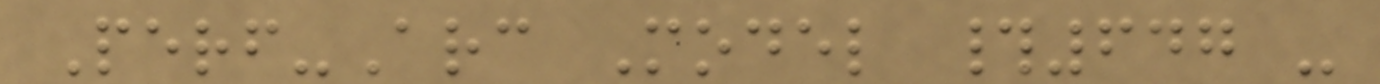Perf-Arc Model #647 -
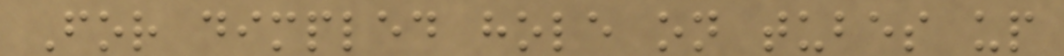For dimpled hole on tubes up
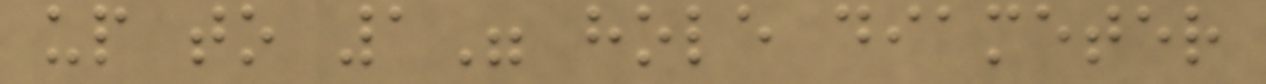up to 1" hole diameter
